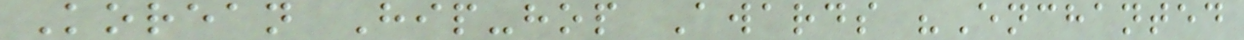Korean Hip-hop Awards "Enchanted
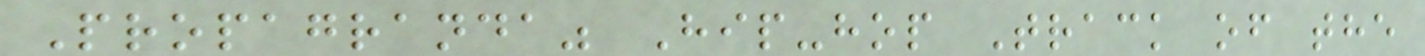Propagranda" Hip-hop Track of the
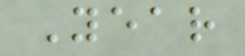Year
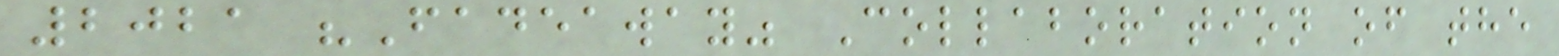2021 "Fadeaway" Collaboration of the
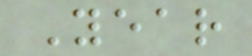Year
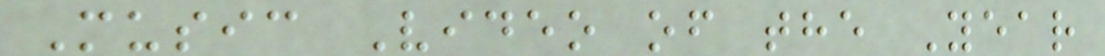Music Video of the Year
